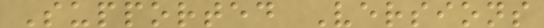Supported Versions
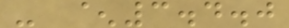- ^3.4.0
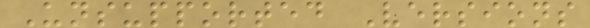Unsupported Versions
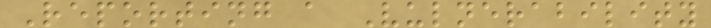Reporting a Vulnerability
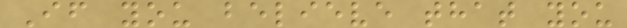If you believe that you
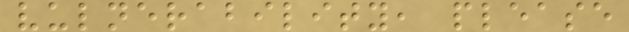vulnerability, please
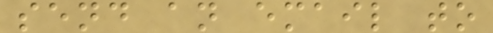send an email to
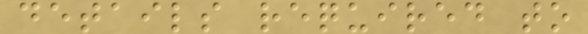details required to
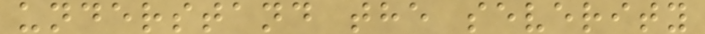understand the severity
